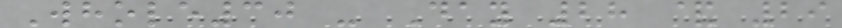Whole30 - Day 28 & 29
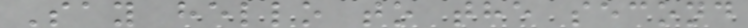Say hello to the second
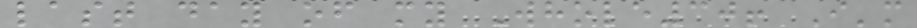last day of my Whole30! I'm
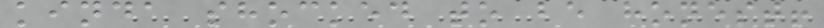kinda shocked to be honest!
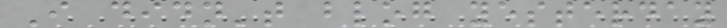I didn't blog yesterday
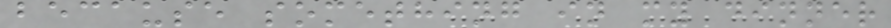because something in my dinner
